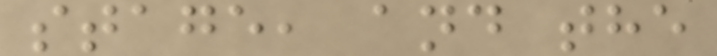stage, and the
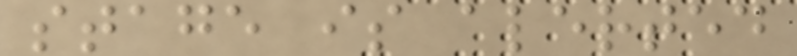stage is alerted
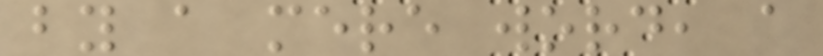by a mere word, a
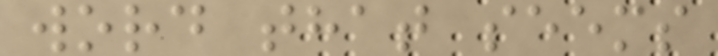word that seems
